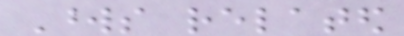Words related
